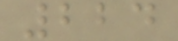224
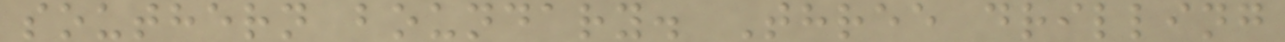southern boundary. Three drilling
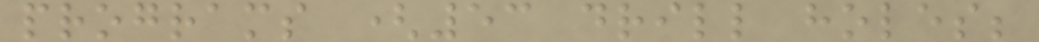programs (53 drill holes;
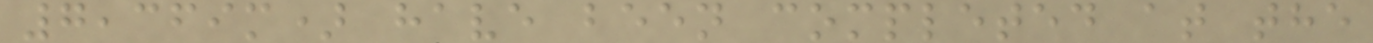7,369m) have been completed at the
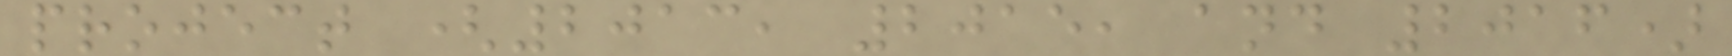project (2013, 2015, and 2016)
